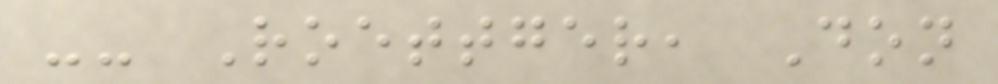-- Roettger, Don
